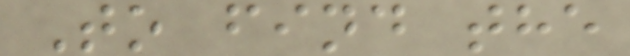To find the
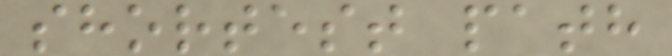shortest path
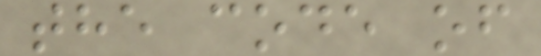the code of
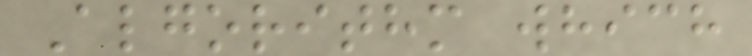Algorithm which
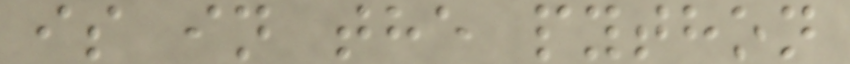is in the python
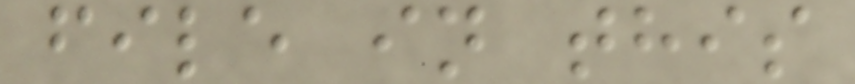file in this
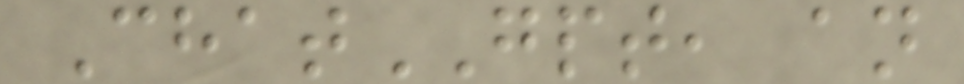ChatGPT, an
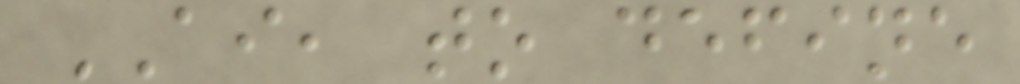AI, to define
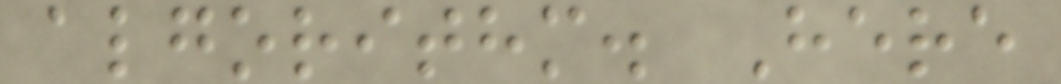algorithm. Here
